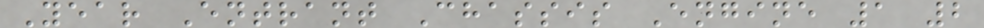Year Entrant Chassis Engine 1 2
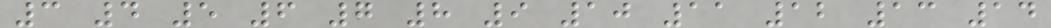3 4 5 6 7 8 9 10 11 12 13 14
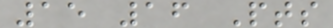15 16 Pts
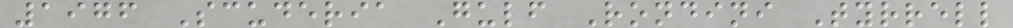1976 Scuderia Gulf Rondini Tyrrell
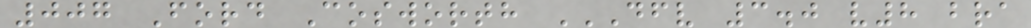007 Ford Cosworth DFV 3.0 V8 BRA
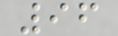96
